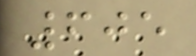605
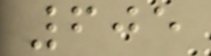605
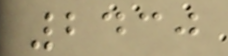2430
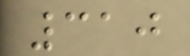310
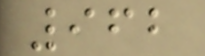962
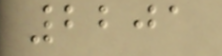2201
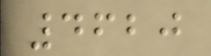4620
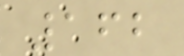162
